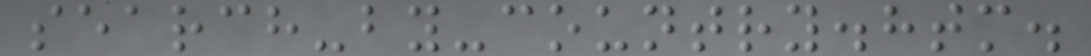search-by-country.htm.
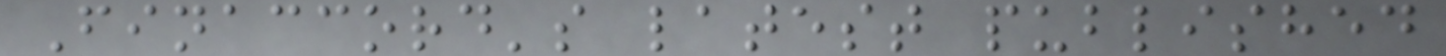Finaccord's latest published
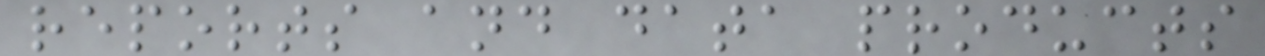reports and data products
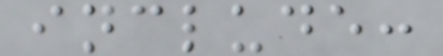include:
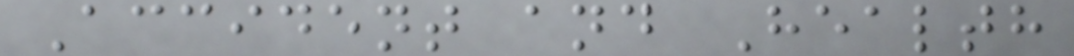Accident and Health
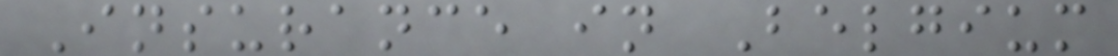Insurance in Belgium
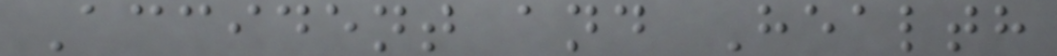Accident and Health
